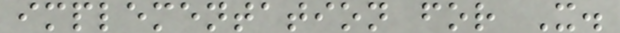implementation for X.
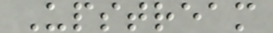Upstream
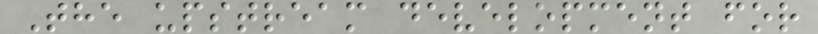The upstream development for
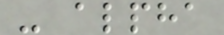- alpha
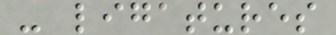- ligatures
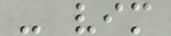- vim
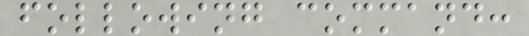following command:
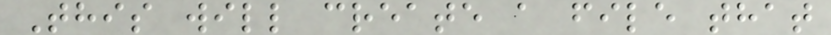This will create a file that
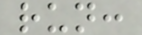run:
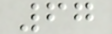67
